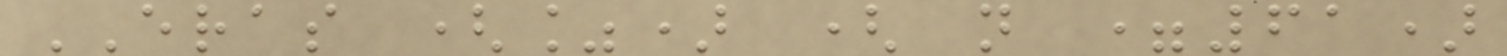ERAS (%) ( n =61)
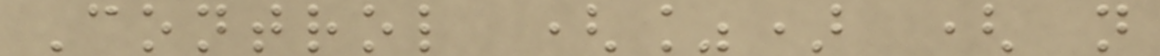Control (%) ( n
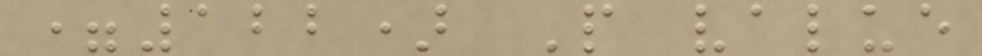=122) P value
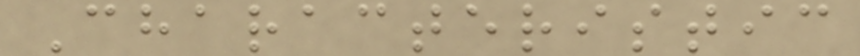Characteristic
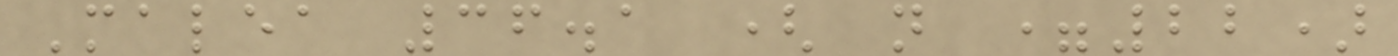Malea 36.1 ( n =22)
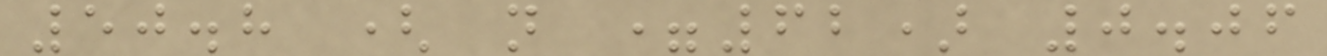50.8 ( n =62) 0.06
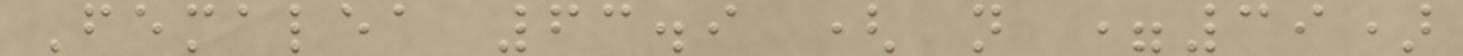Femalea 63.9 ( n =39)
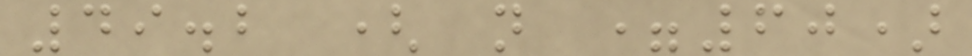49.2 ( n =60)
